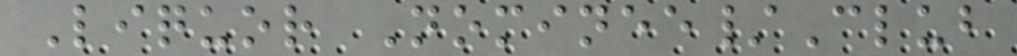Liquor Nominee/Club
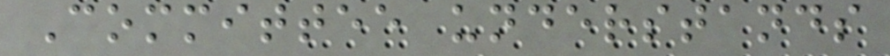Committee understands
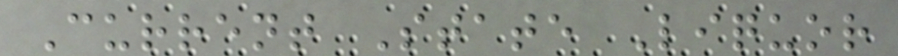Current State Liquor
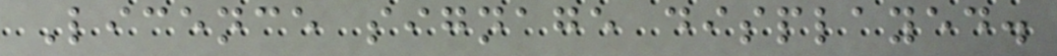Licence signage displayed.
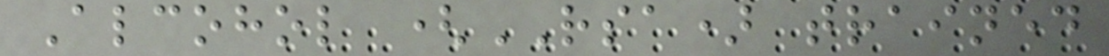Alcohol (RSA) trained
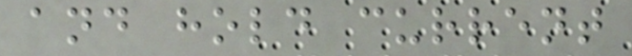and hold current
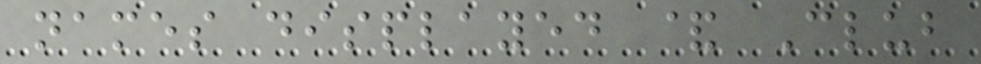names displayed & Club
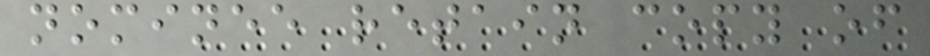nominee retain copy of
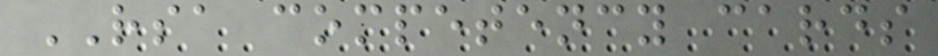RSA competency cards
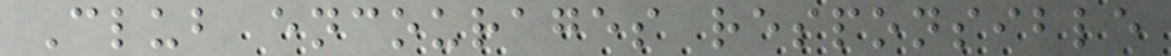Club encourages responsible
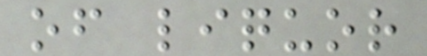of liquor
